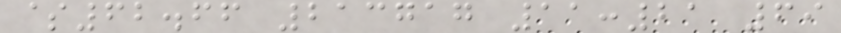$62.66 213717 11:21 69
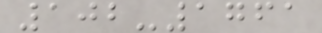102-1761
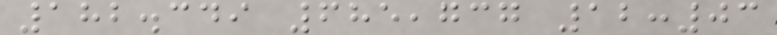182.349 685,737 12:03
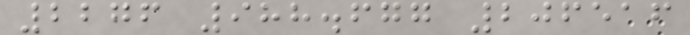2276 988.677 206516
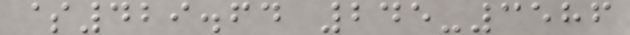$429.64 245-3586
